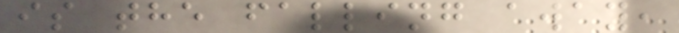is the falling away,
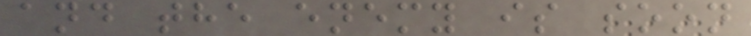and the enemy is soon
